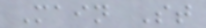Main St
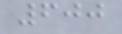600
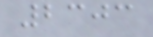2303
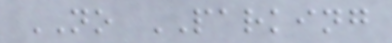NO PARKING
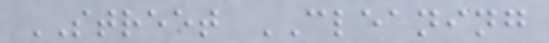STREET CLEANING
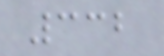332
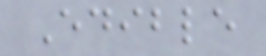Edible
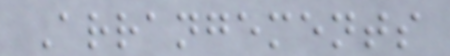Arrangements
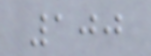100
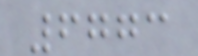6773
